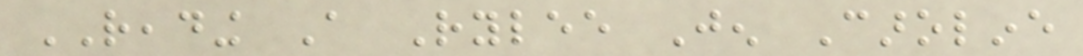READING A Rylee Jen Caroline
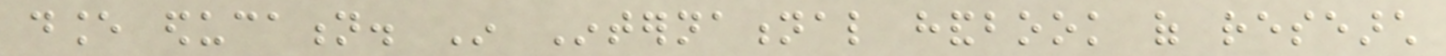dance education. In International handbook of research
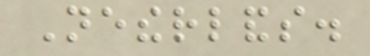Netherlands.
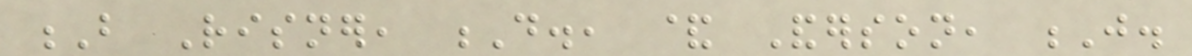B Risner, D., & Anderson, J.
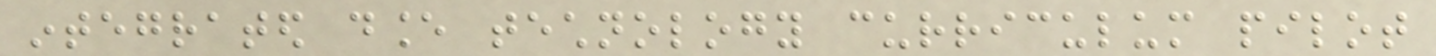integrated dance technology curriculum pilot
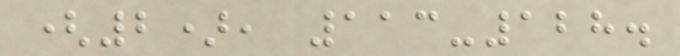(2), 113-128.
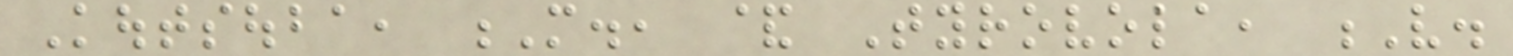Koutsouba, M., & Tyrovola, V.
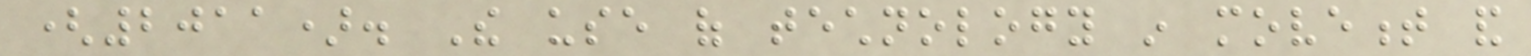(2011). The use of technology in movement and
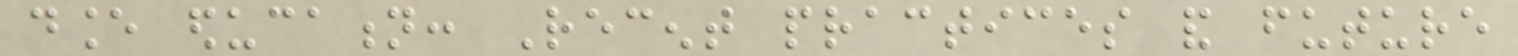dance education: Recent practices and future
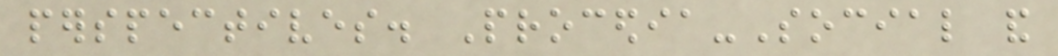perspectives. Procedia-Social and
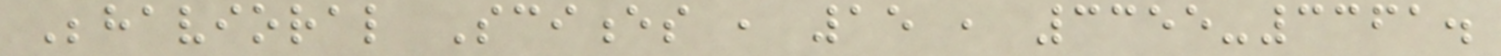Behavioral Sciences , 15 , 3355-3361.
